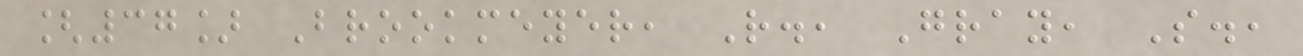[37] Brookmeyer, R., Gray, S.,
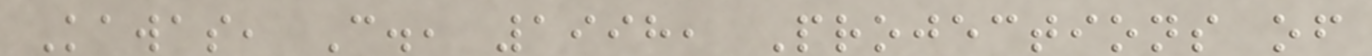Kawas, C., 1998, Projections of
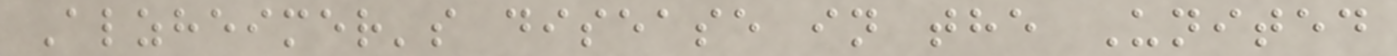Alzheimer's disease in the United
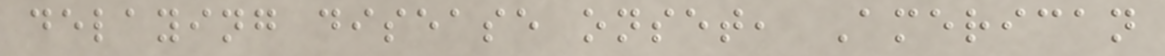delaying disease onset, American
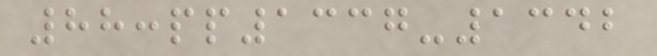88:pp1337-1342
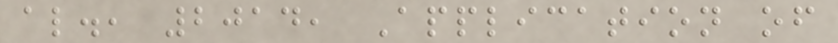al., 2014, Application of
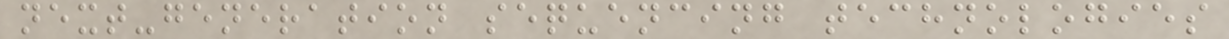next-generation sequencing technologies
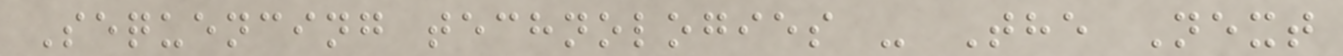Sequencing technologies - The Next
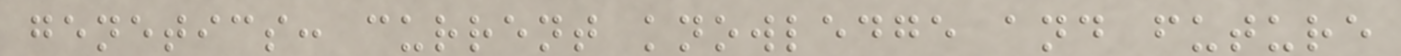genetics: current knowledge and future
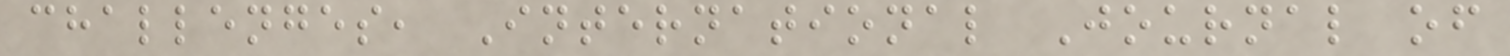challenges, International Journal of
